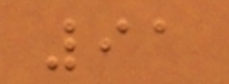91
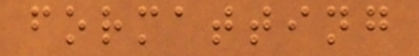formatting
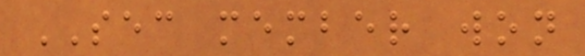SEC member won
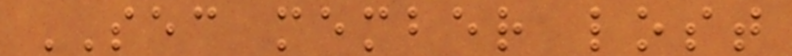SEC member lost
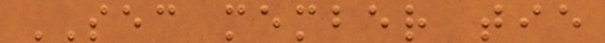SEC member tie
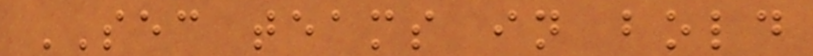SEC teams in bold
